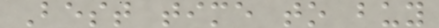Best time to buy
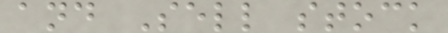and Sell stock
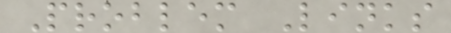Problem Links
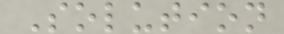Solution
